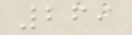269
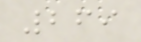269
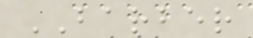BARBER
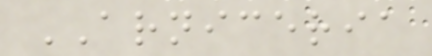ARNICERIA
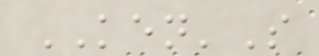KEN'S
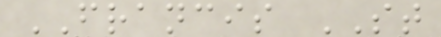FRANCIS ST
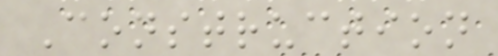Construction
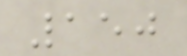150
